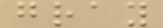gray
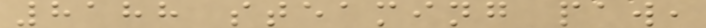8188 steaming paw,
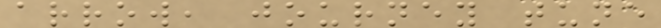arrow, journey tune
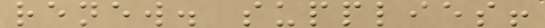renew. supplies!
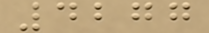4277
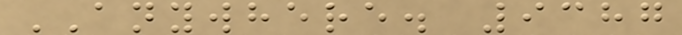ANYWHERE. 9387
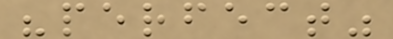"perfect"
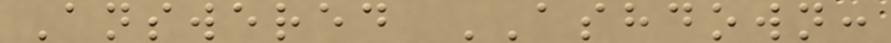Answered ASHDOWN:
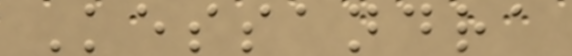Kessandra
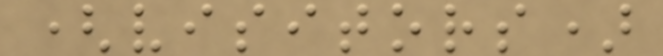(visitors)
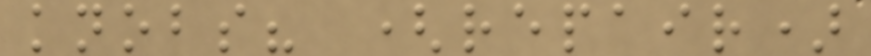knobs? (repair)
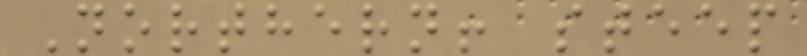Northern! steep
